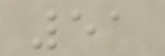51
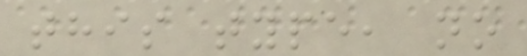this type, no
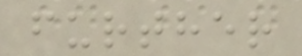further
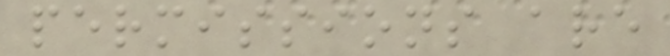permissions are
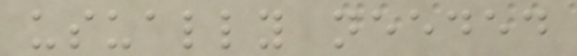usually needed
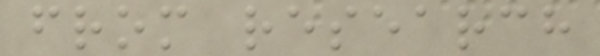from research
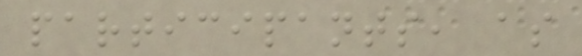participants, as
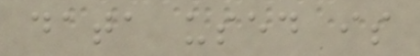data used is
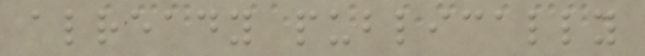already publically
